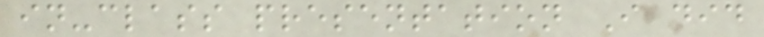in-class presentation I did
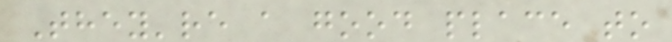They're a good place to
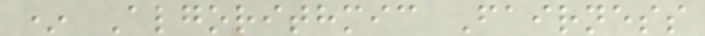* Algorithmic Fairness
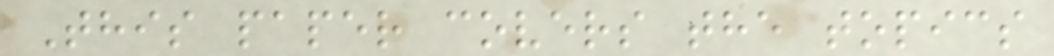This paper covers the topics
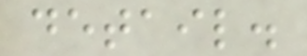detail.
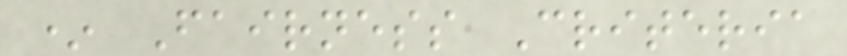* Fairness Criteria
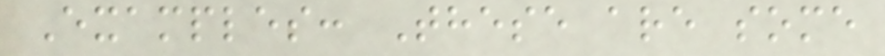Examples: These are some
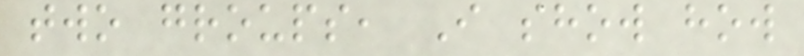two groups, I show how
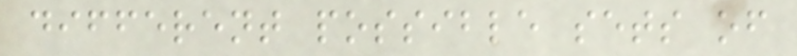different possible sets of
